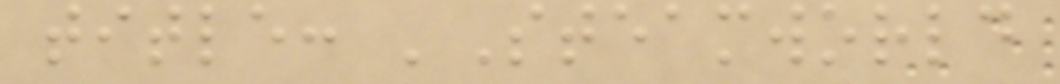title: 'Steamworld
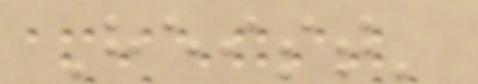Heist'
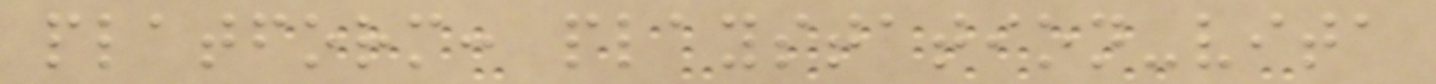platform: playstation-vita
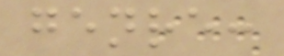genre:
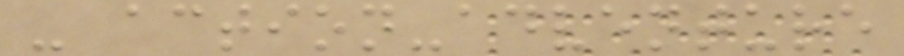- action-adventure
